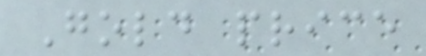Gold price
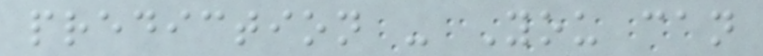prediction - You can
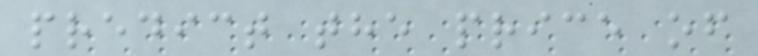predict the price of
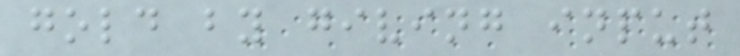gold by giving input
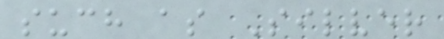such as Silver
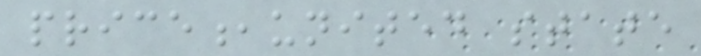price,united state
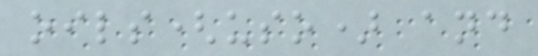oils(uso) and
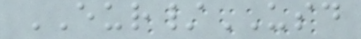EUR/USD
